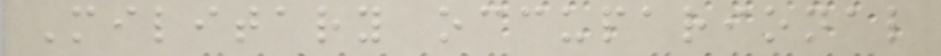Military occuparional
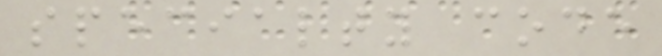specialty code
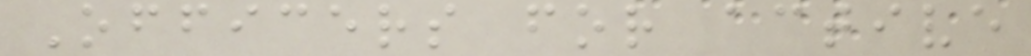Officers for active
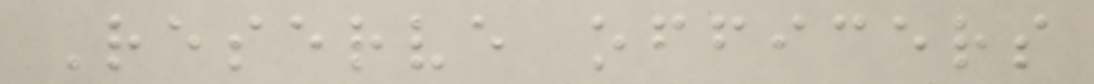Reserve officers
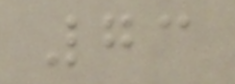73
